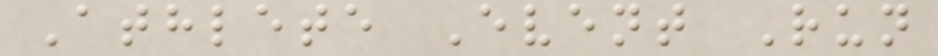Athlete Event Run
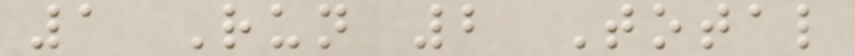1 Run 2 Total
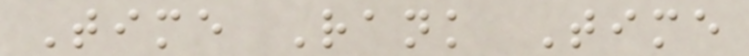Time Rank Time
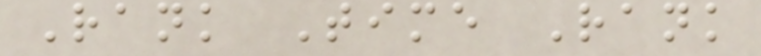Rank Time Rank
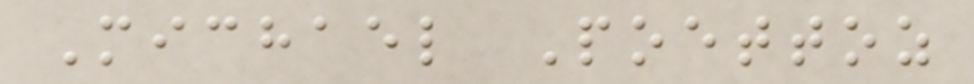Michael Poettoz
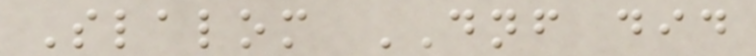Slalom DNF did
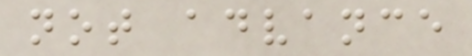not advance
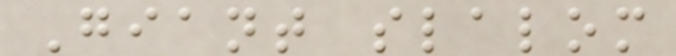Giant slalom
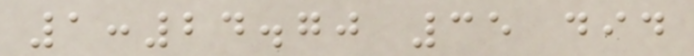1:24.70 35 did
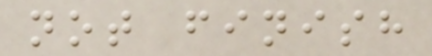not finish
